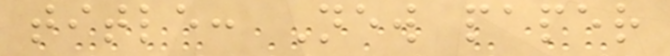title: New paper
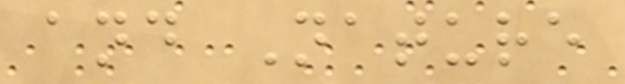and Nature
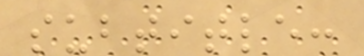subtitle:
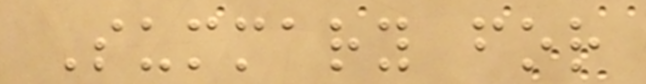Summary for
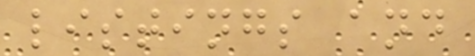listings and
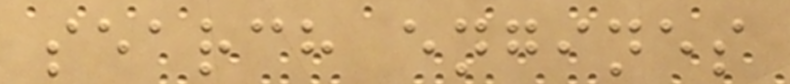search engines
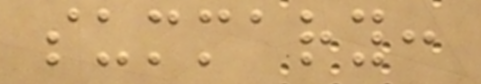summary:
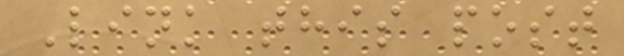Link this post
